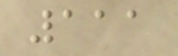111
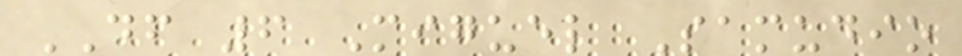DF 6 Miguel Samudio
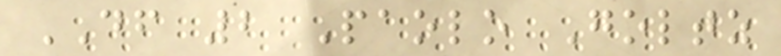DF 2 Paolo Goltz
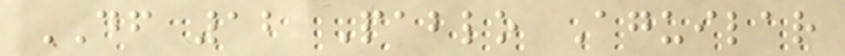DF 12 Pablo Aguilar
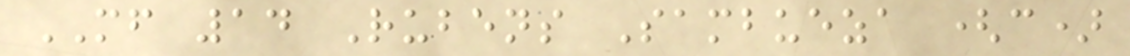MF 14 Rubens Sambueza (c)
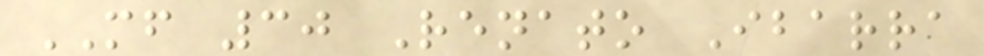MF 30 Renato Ibarra
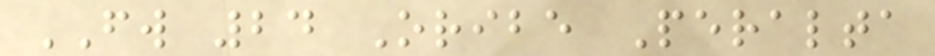FW 24 Oribe Peralta
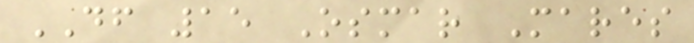DF 15 Osmar Mares
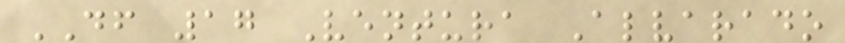DF 17 Ventura Alvarado
